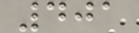401
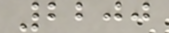2200
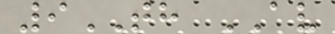9TH AV
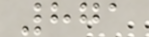871
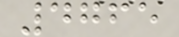4765
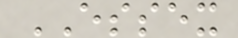ESSEX
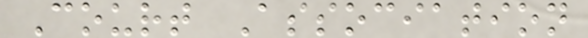Court Association
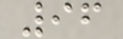96
